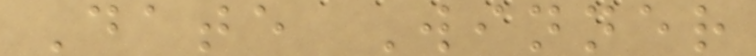Date Winner
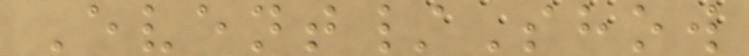Event/Show
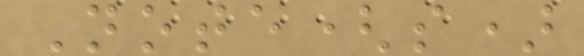Note(s)
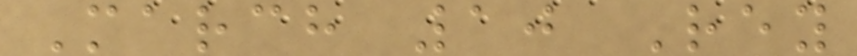March 10 Rey
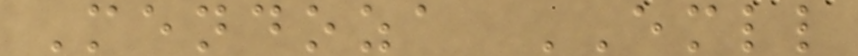Mendoza EMLL
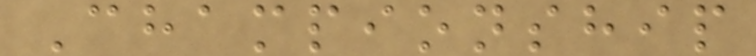Championship
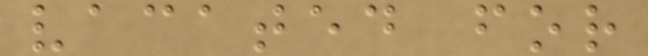vacated for
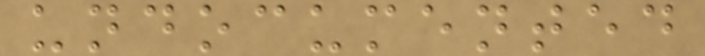undocumented
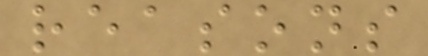reasons
